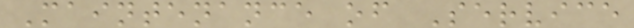Maintenance of Service
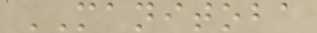MANITOBA
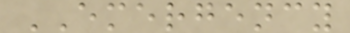EMERGENCY
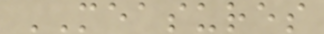MEASURES
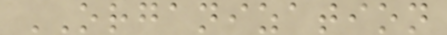ORGANIZATION
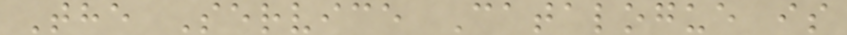The Service Catalogue is
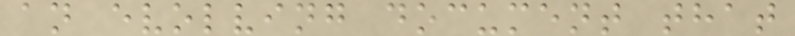an evolving document that
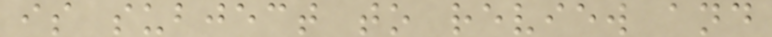is subject to review and
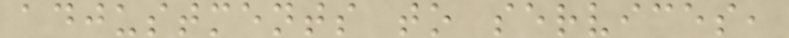adjustments to services,
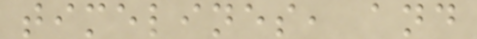timelines, and
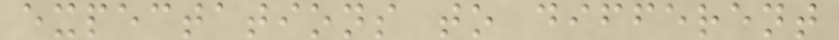expectations to different
